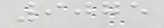9075
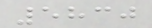5830
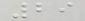29
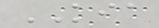KIA
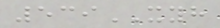539XYH
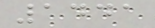1441
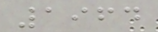1964
